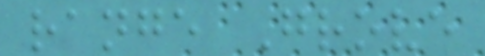range Grove
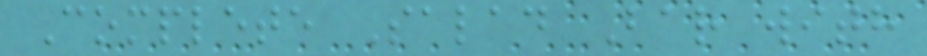Complete Salad Bar with
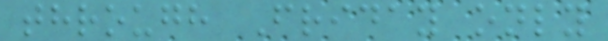through Friday only
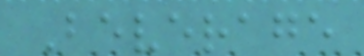Beverage
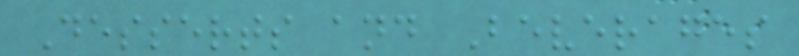Desserts and Beverages
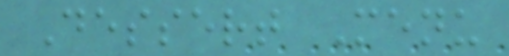Dessert Menu
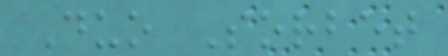Duo Sorbet
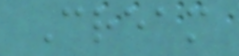Cream
